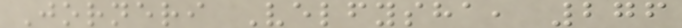Jorneri Velfysha, 276
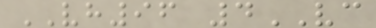VH96 4VC
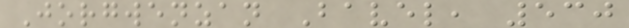Jorgwenzan Bavel, 530
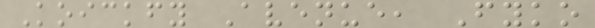Koickfy Avenue, Fyko
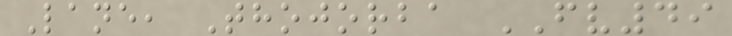Lane, Thojorba FV49
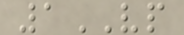1VP
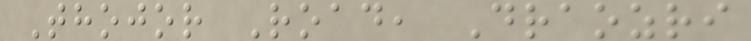Thojor Road, Draozri
